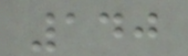140
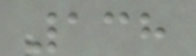138
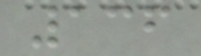136
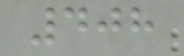408
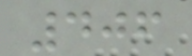406
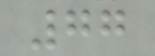77
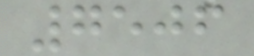7506
